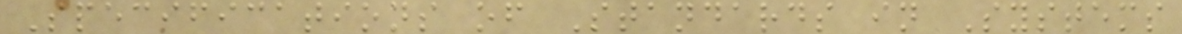Specifications of Standards in Systems
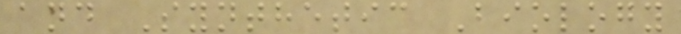and Synthetic Biology
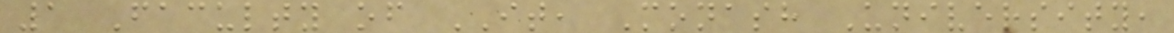1 Faculty of IT, Monash University,
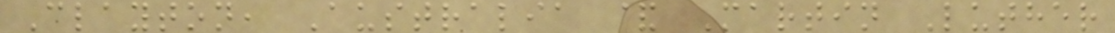Clayton, Australia & Martin Luther
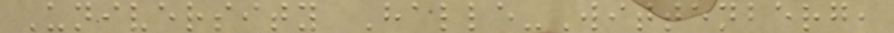University Halle-Wittenberg,
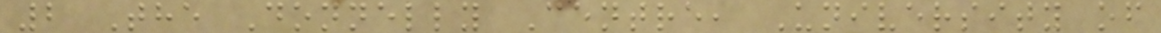2 The Donnelly Centre, University of
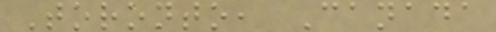Toronto, Canada
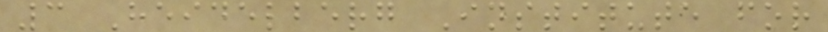3 Heidelberg Institute for
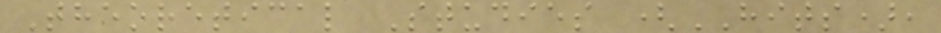Theoretical Studies (HITS),
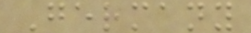Germany
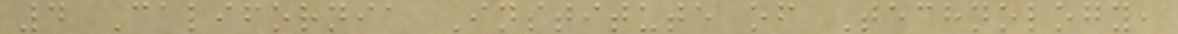4 California Institute of Technology,
